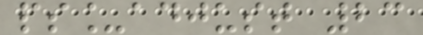ps_adjust 23
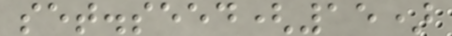set.seed(15)
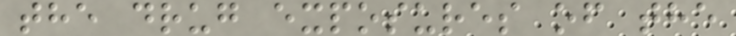the drug exposures of the
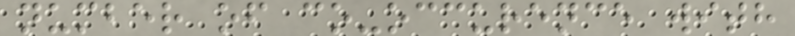number of co-occurence with
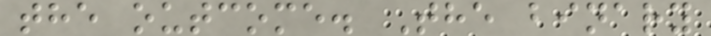the outcome. The binary
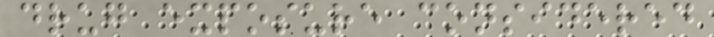drug exposure considered
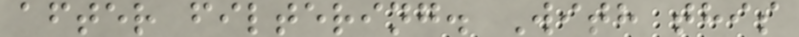after filtering. With this
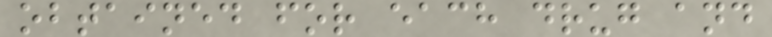obtained for each drug and
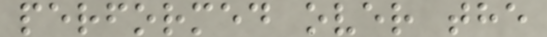performed over the
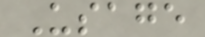Usage
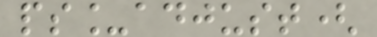ps_adjust(
